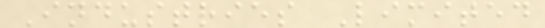Industries Limited
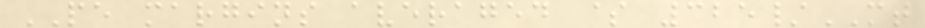PE margins averaged $ 325/MT
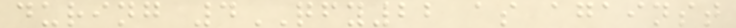during 4QFY22 as against
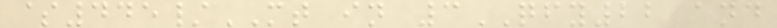$445/MT in 3QFY22 and
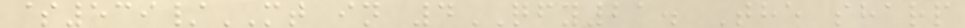$539/MT in 4QFY21. The sharp
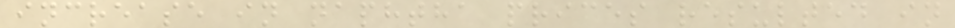increase in naphtha prices resulted in
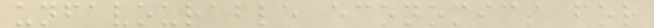unfavourable economics for
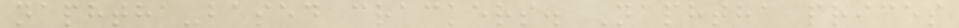naphtha-based crackers. Naphtha prices
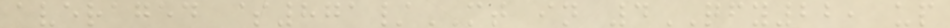averaged $871/MT in 4QFY22, up
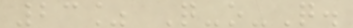23% Q-o-Q.
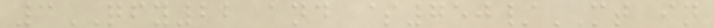3QFY22 and $750/MT in
